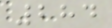284
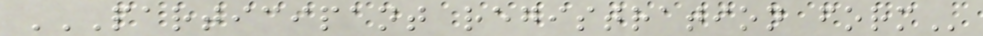PARTICIPANT REGISTRATION FORM
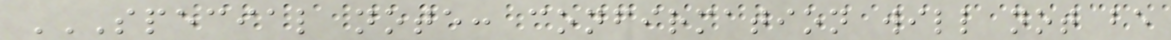SPECIAL NOTE: CONFIRMATION WILL NOT BE
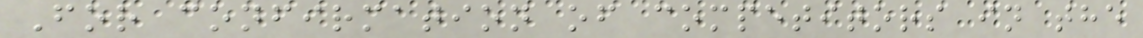For confirmation of competitors in the
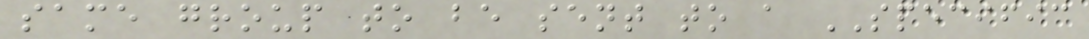same group to be sent to a SPECIFIC
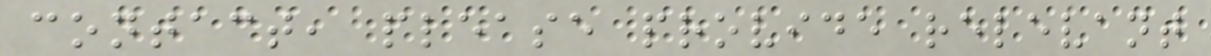contact, please provide relevant
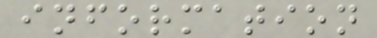information
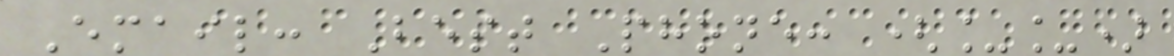Email: Best Phone: (__)
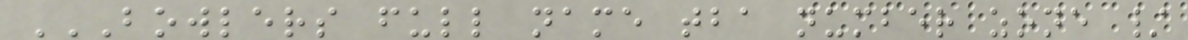BOWLERS FULL NAME TBA NUMBER ZONE /
